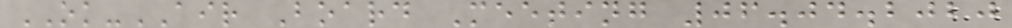OK-AIR Board Meeting 06.04.2020
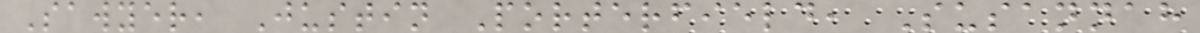Sawyer, Justin Porterfield, Susannah
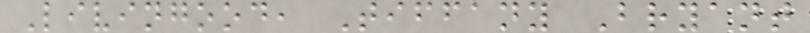Livingood, Tiffany Bryant
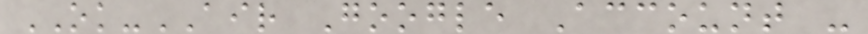OK-AIR Google Account -
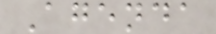Agenda
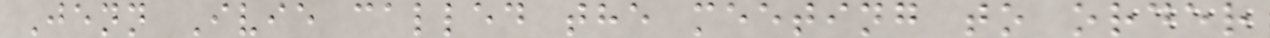Jenn Ivie called the meeting to order
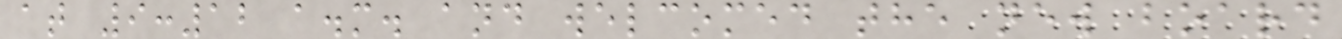at 9:12 a.m. and welcomed the new board
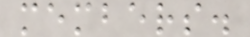members.
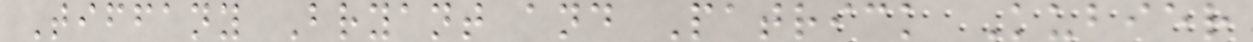Tiffany Bryant and Patrick Kubier
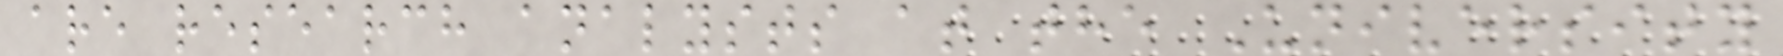are research analysts at the University
